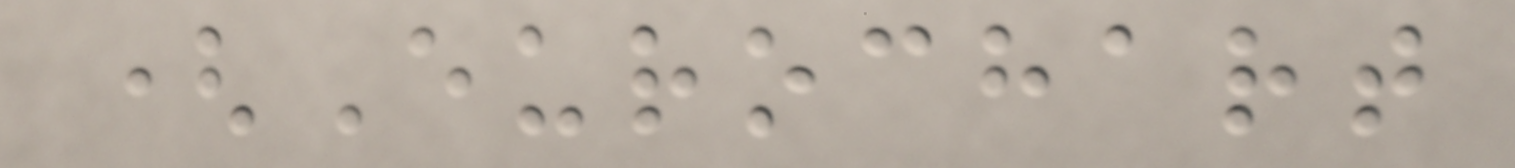(Eurochart
